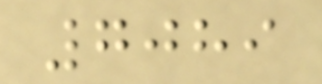7089
